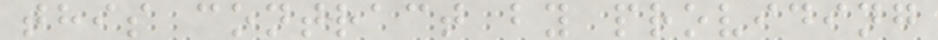this contract by providing
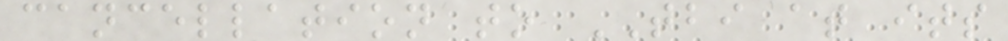cancellation to TBI at its
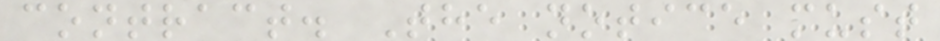contract. The notice must
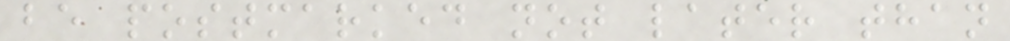be postmarked not later than
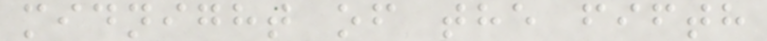midnight of the fifth
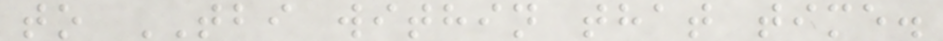to TBI within that time.
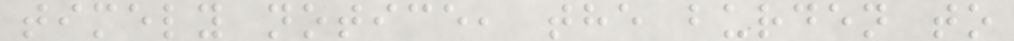timely notice, the burden to
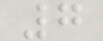7
